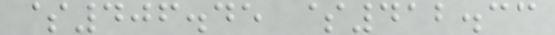$406.45 $412.33
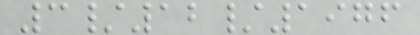3/12/1976
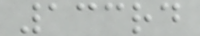133rd
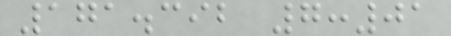171.392 7:01
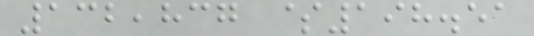132,837 $198.51
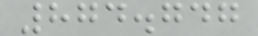874.747
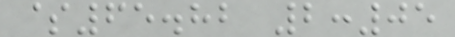$65.82 2:05
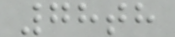78th
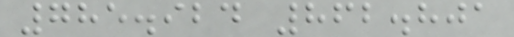785.924 862.801
